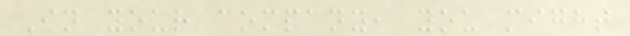In your company, you might
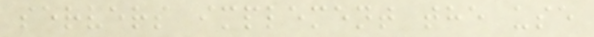servers implement the use
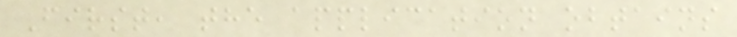First, the application obtains
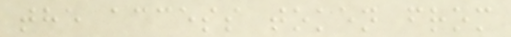the access token from
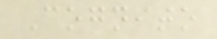Cognito
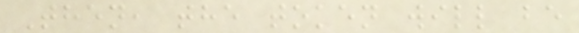Then, the token will be
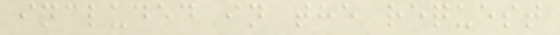included in the request
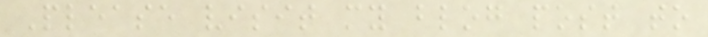Please visit my blog post to
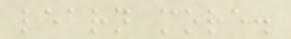learn more.
